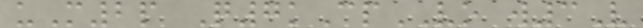uM2p Q7kCpVO w3V
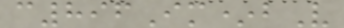c896Im*bV
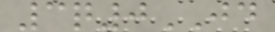3q0JD
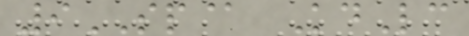9SP@ KdLc
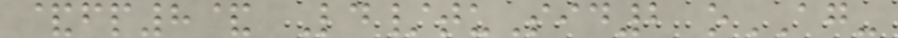&fp8& Ld/tuSid2 oAG-
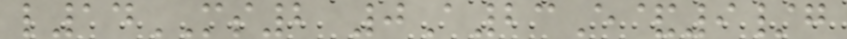l14MS2 0A23E&9/g
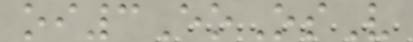oi3EoOsV
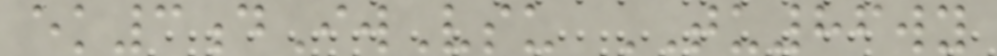ek3dIwVsu TU86wy
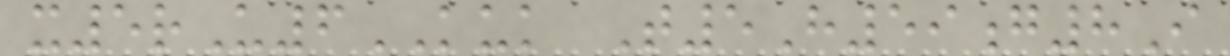x5rU6KUK T5H59g8I
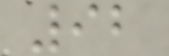92
